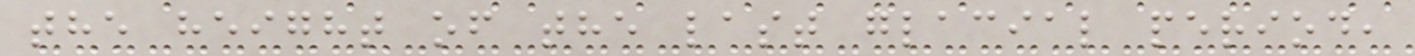the height of the last glacial period,
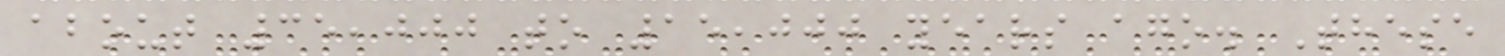about 35,000 to 15,000 years ago. These
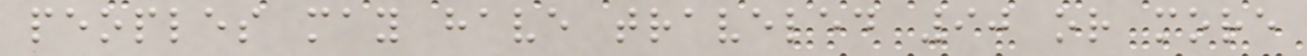peoples may have traveled 90 or more
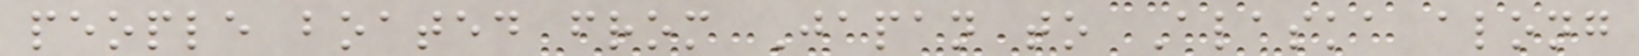people boated from Japan to Alaska along
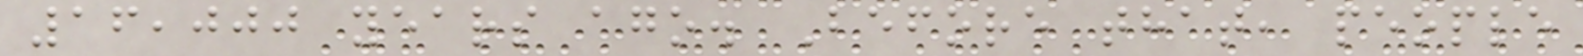16,000 years ago. Before that, people
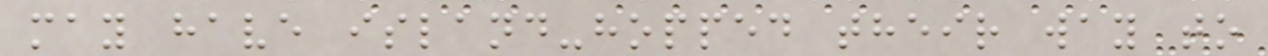may have island-hopped their way to
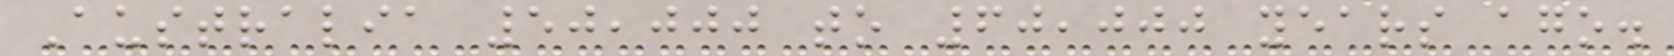Australia 50,000 to 60,000 years ago.
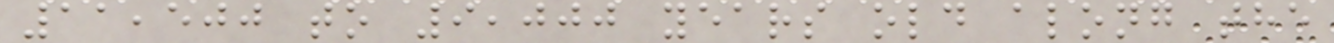11,500 to 9,000 years old along the
